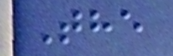The
